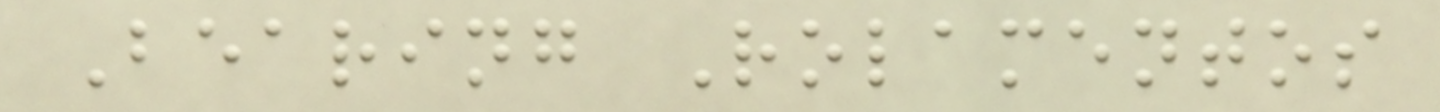Bearing Rolamentos
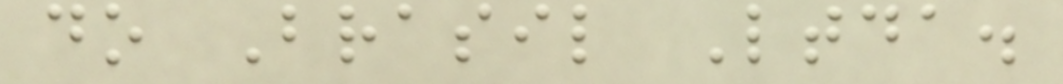do Brasil Ltda.
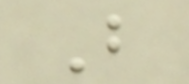B
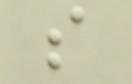s
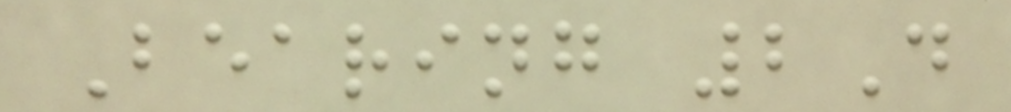Bearing 2D
